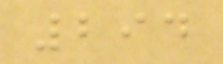294
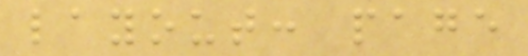layout: page
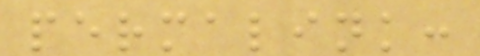permalink:
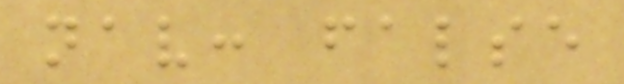nav: false
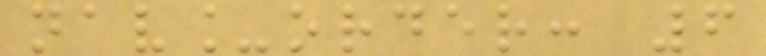nav_order: 6
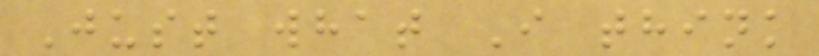Just what I think
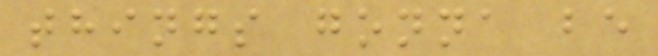things gonna be
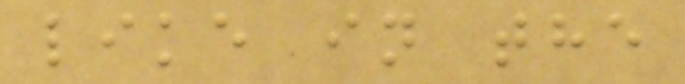like in the
